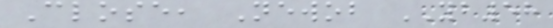Close, Newob YB58
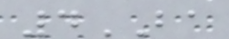4BA
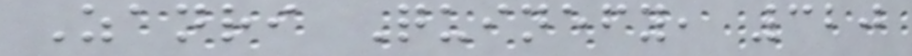Zanri Quinefy, 320
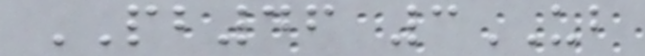PB46 3UB
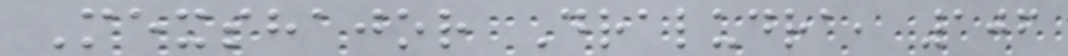Mexshajor Draludra, 106
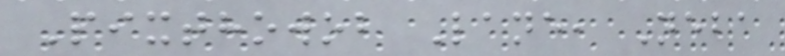Pixthowob Lane, Neba
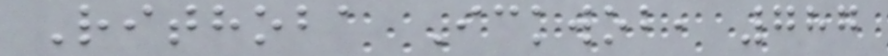Rithoba Ickwob, 787
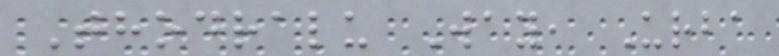Thodralu Way, Urba
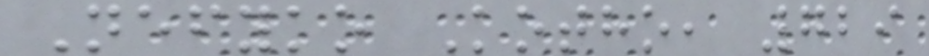Nefyko Kotho, 729
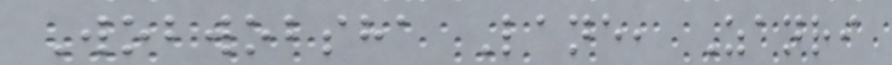Wobwobsha Lane, Zanri
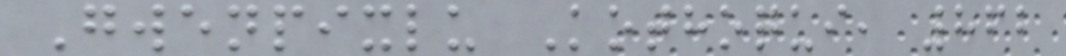Gwenpixlu Kothoqui, 862
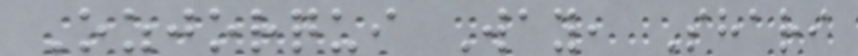Ozjorqui Way, Shari
